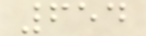654
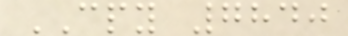CPY 7840
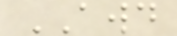AWD
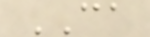CA
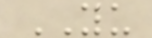YU
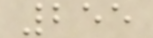255
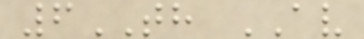6TH AV
